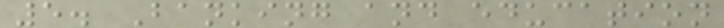5. Banking and education
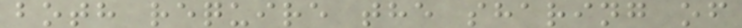both require the sharing of
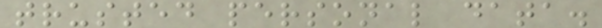trusted personal data.
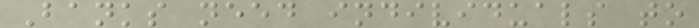Banks need individuals to
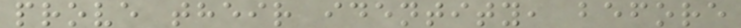prove their identity, before
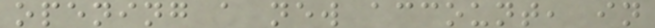opening a new account, in
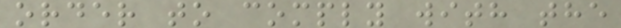order to comply with the
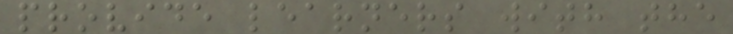provide learners with the
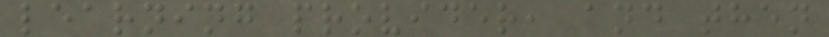learning provider, and then
